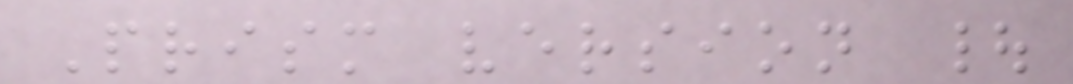Prism version |
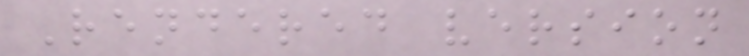Rendered version
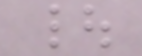|
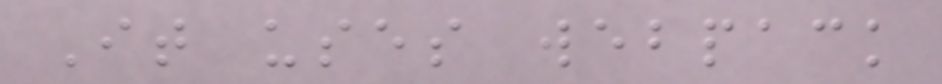It uses webpack
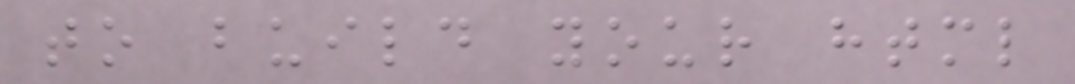to build your html
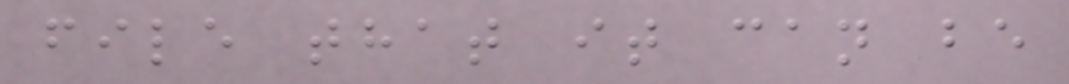file that it can be
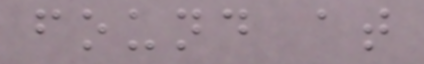found at
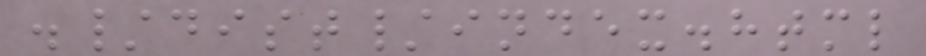./dist/index.html
